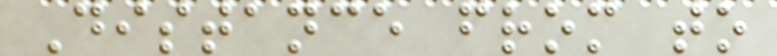Distance from to
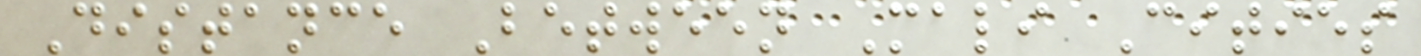Distance Between Mali Cities
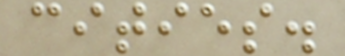cities.
